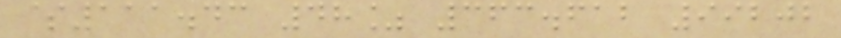$111.43 48% 363.612 99202
